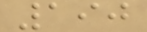190
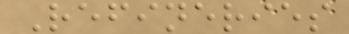Refineries
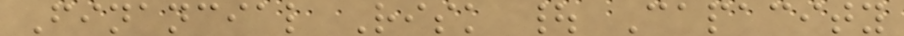Financial Risk | Capacity
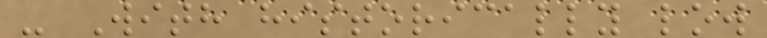- With historically low
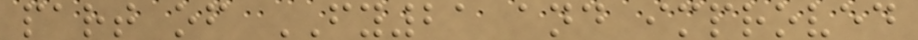part of FY21 and improved
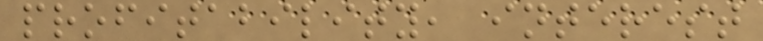profitability, interest
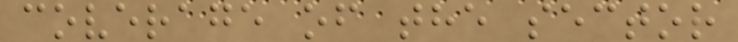coverage of the sector
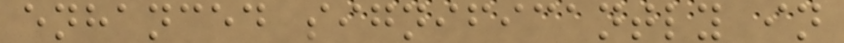enhanced significantly in
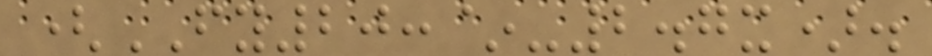(FY20:~-2.7x).
